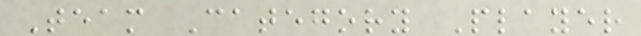Team Category Player
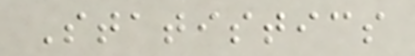Statistics
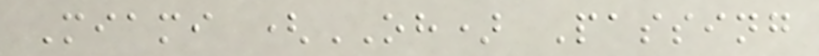Miami (OH) Passing
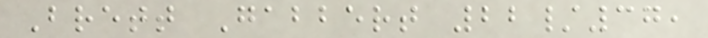Brett Gabbert 22/37,
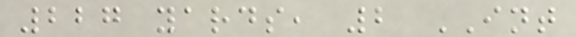227 yards, 2 INT
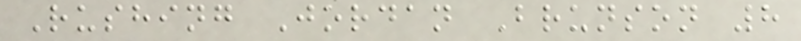Rushing Jordan Brunson 8
